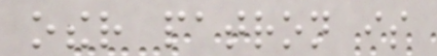other patron is
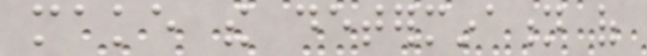make the determination of
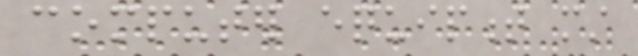computer equipment must
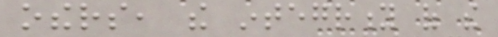others, the integrity of the
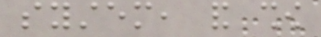system, and show
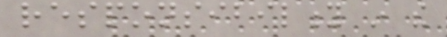responsibility in the
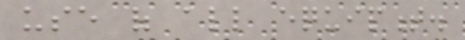use of all equipment.
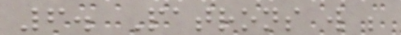6. Patrons will be
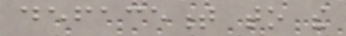defacement to the
